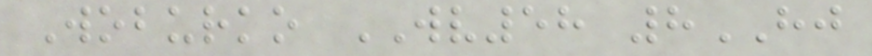Woburko WV58 8HJ
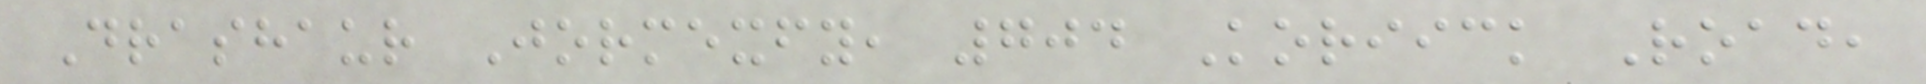Drashaur Jormexfy, 704 Koriick Road,
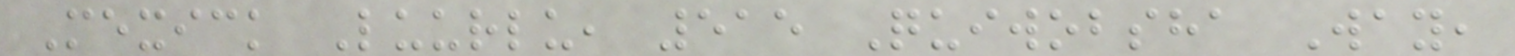Mexick Luurlu, 515 Quiwobsha Way,
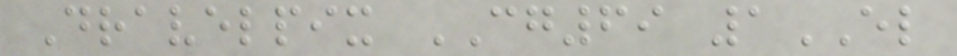Dravelpix CG69 1EL
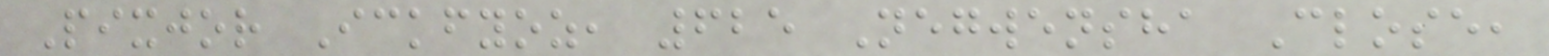Pixjor Ickfyoz, 625 Negwensha Close,
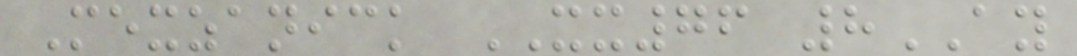Mexzanick XX76 8AY
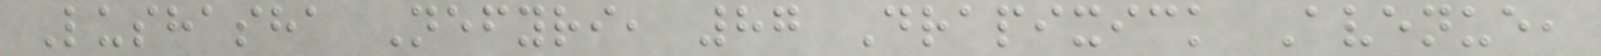Lushasha Nefyri, 87 Drapixick Avenue,
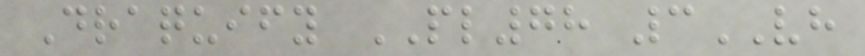Draquify PL78 3VH
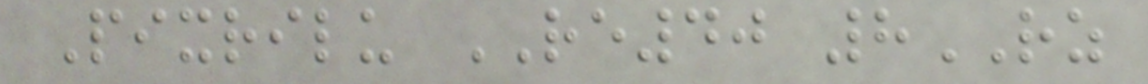Pixrilu RE40 8RZ
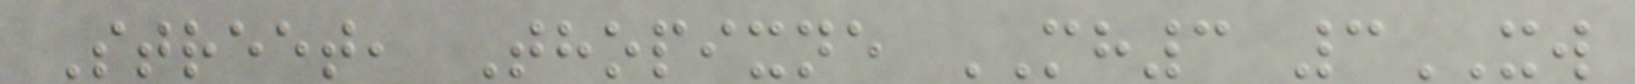Street, Thopixne MH3 3XW
